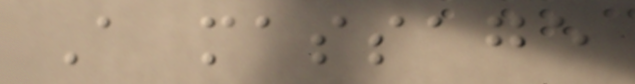A massage
